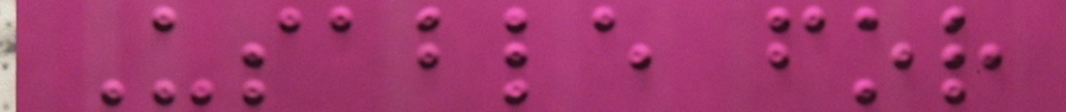Usable for
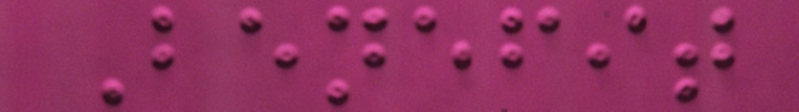Benefit
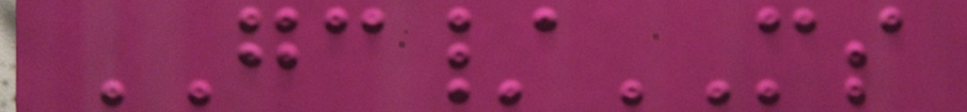GC/MS
